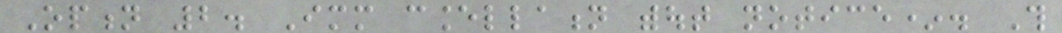Option 2. Immediate cancellation without notice*. This
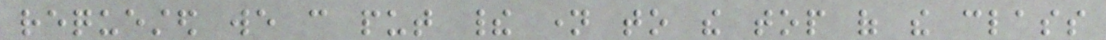requested we can put their name to the top of the class
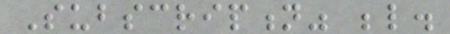Subscription" below.
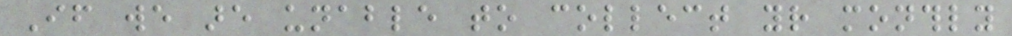If we are unable to collect your monthly
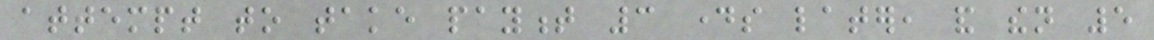attempt to take payment 3 days later, and then 5
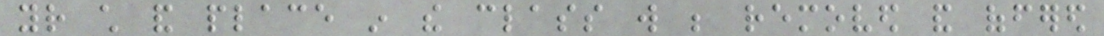your child and place in the class will be removed and offered
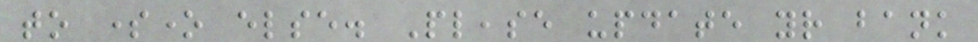to someone else. Please update your bank
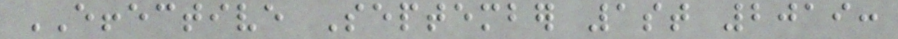EFFECTIVE September 1st 2019:
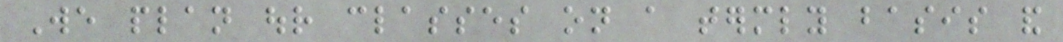We plan our classes on a termly basis and
